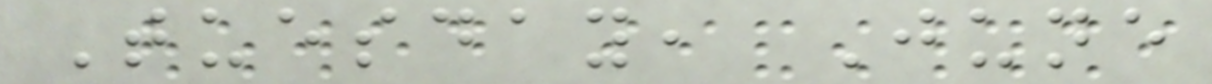Tuesday, June
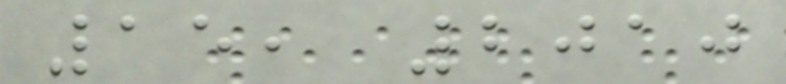15, 2010
